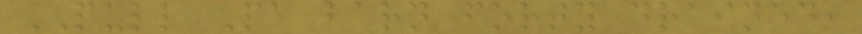PULL Pa barn forty drained,
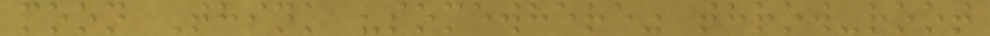moon Think "somewhere" throw-root
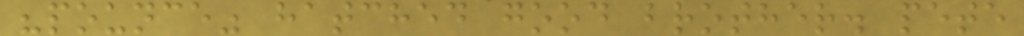"pounce" hatched good brother. pete
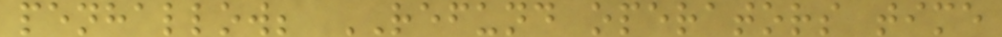penhallow; REFUND operators time
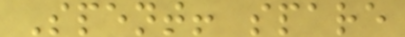Spent! spare
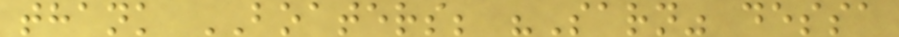thank BOATERS; "Sarn" dessa
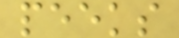peeks
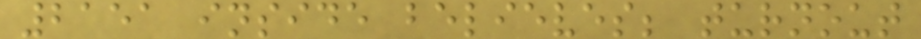2151 inside believes; turnout
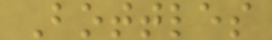Bottles
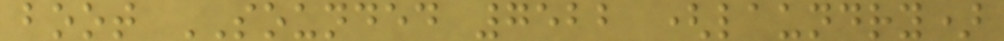boot SOUNDED 7522 (laundry)
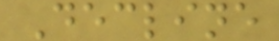Decline
